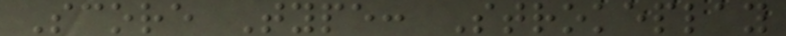Score Type: Strokeplay
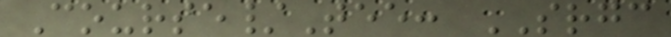Course/Tee: SRGC
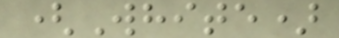(White)
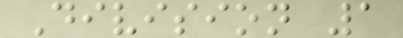Division 1
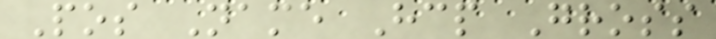Pos Name Hcp Gross
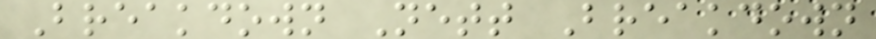Breakdown Nett Breakdown
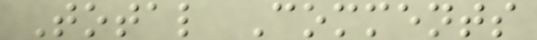Total Comments
